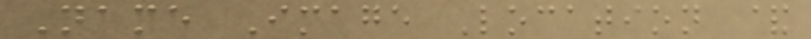Name Image Location &
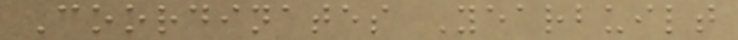Coordinates Yearbuilt
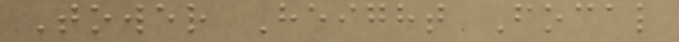Tower Height Focal
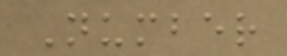Number
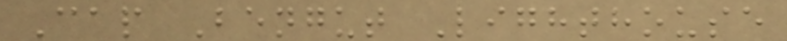Cap Bengut Lighthouse
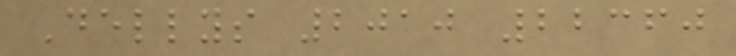Dellys 2010 22360
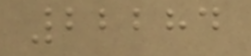22284
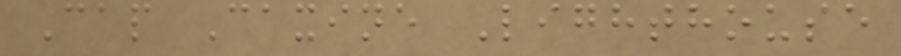Cap Caxine Lighthouse
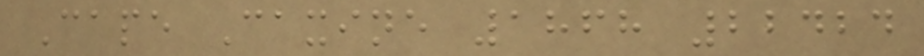Cape Caxine 1868 22424
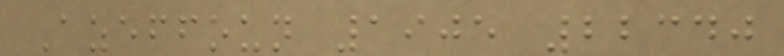Azeffoun 1905 22340
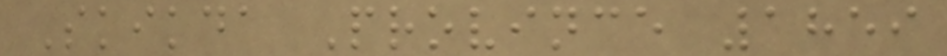Skikda Province 1859
